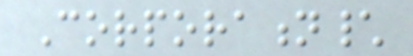Corporation\
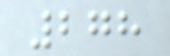278
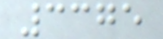3375
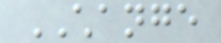CHANGE
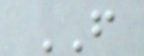FROM
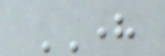HERE
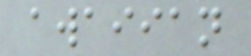awaiian
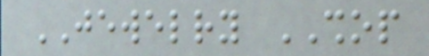JEWELRY SHOP
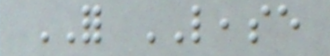FOR LEASE
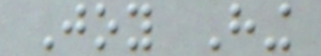Joy Hing
